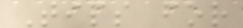Tips for
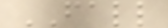FALL
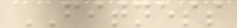FITNESS
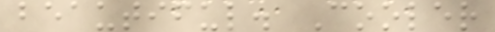beautiful. Cooler
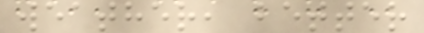weather, better
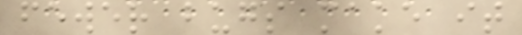fewer bugs make it
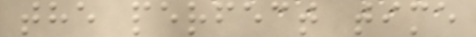the perfect time
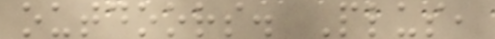outdoors. Plus,
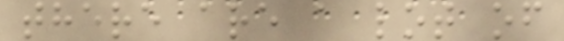there are a lot of
